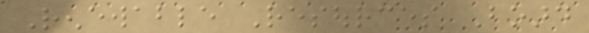Renewable Resources Board
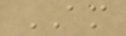AM
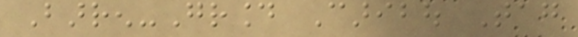Barren-Ground Caribou Tag
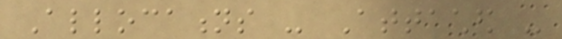Allocations - Attached -
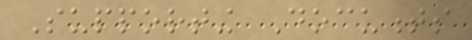Supporting Documents
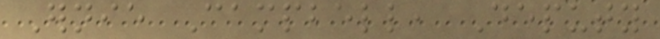Ernie Campbell, Deputy
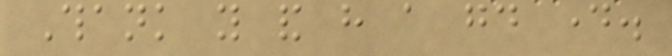Thank you and have a good day.
